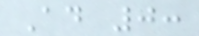Ad 0:
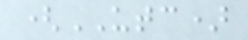(UTC)
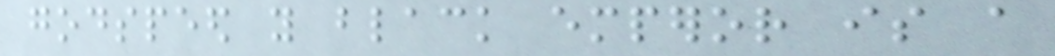godspeed you black emperor is a
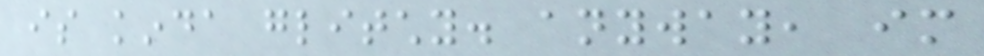is kinda glitchy. anyway, im
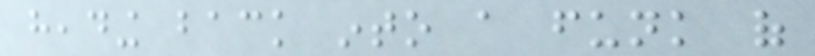heading back into a funk of
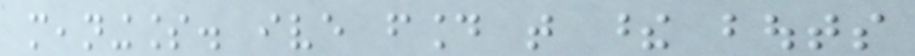meaningless. ive found that these bouts
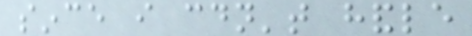since i couldn't handle
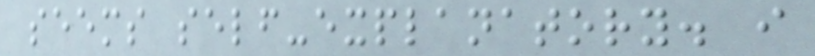seems self-explanatory. i
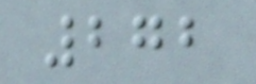272
